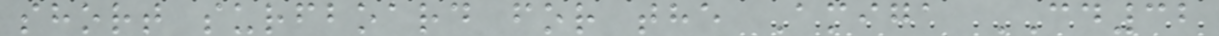short surfboard for the Amiga CD32
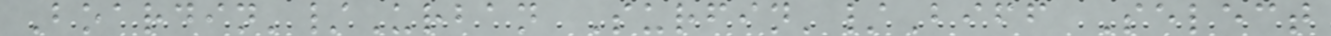Boardin'/Urban Surfin'/Biff Select
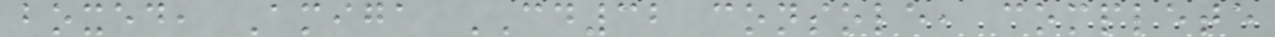boxed, Amiga CD32 console, complete
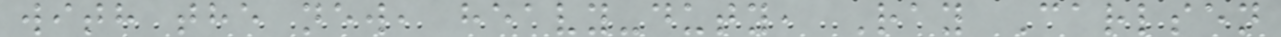with the new, heavy-duty, Ray Carlsen
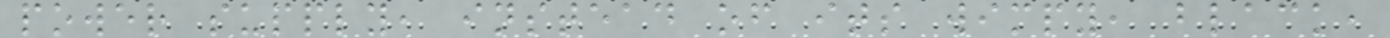power supply, instead of its wimpy, black,
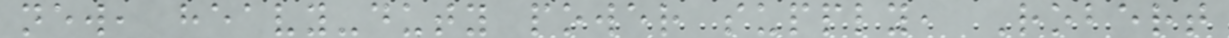new, heavy-duty power supply, Robert
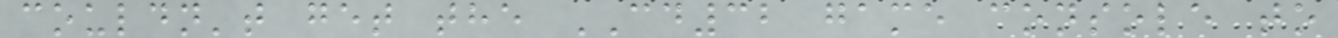couldn't get the CD32 game console to
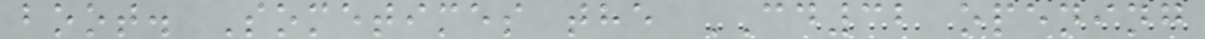boot. Sometimes the CD32 opening
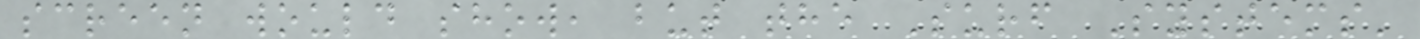screen would show, but the Surf Systems'
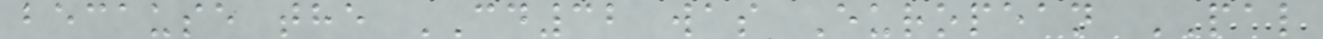because the CD32 was European PAL
